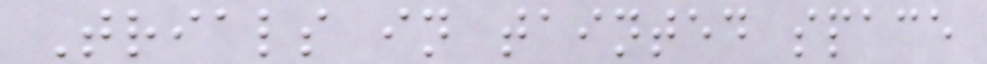Trials in tainted space
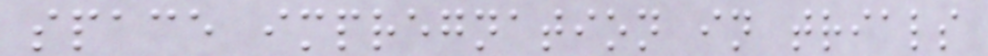space impregnation in trials
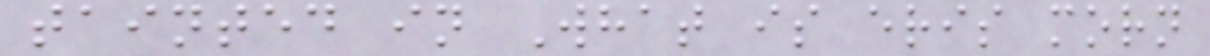tainted in What is eris morn
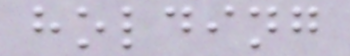holding
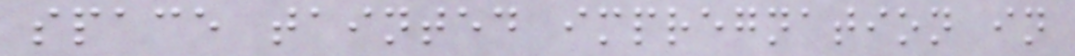space tainted impregnation in
